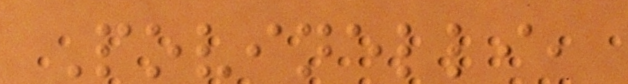Povinelli,
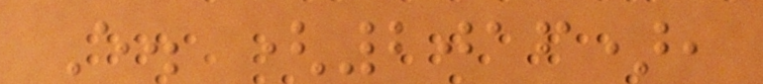E. (2016),
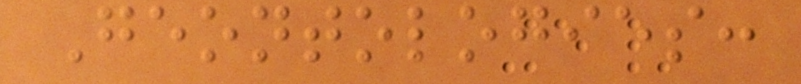Geontologies:
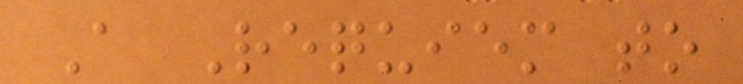A Requiem to
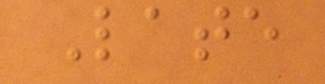Late
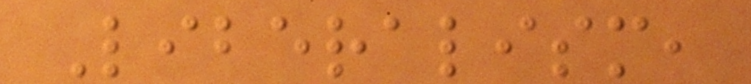Liberalism,
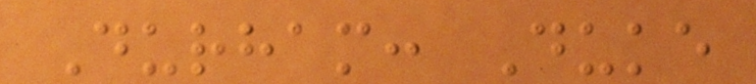Durham: Duke
